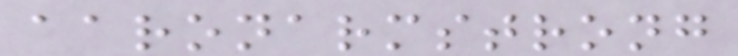aaronarmstrong
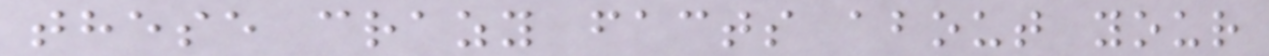these crazy facts about your
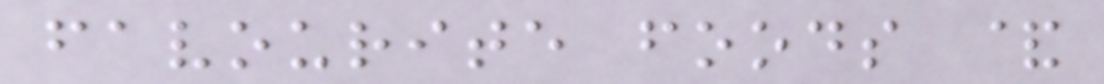favourite foods &
